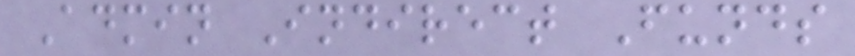Admin Indirect Funds
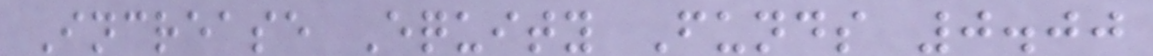Increase Equity Funds 0.00
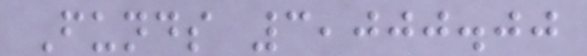Funds 3,000.00
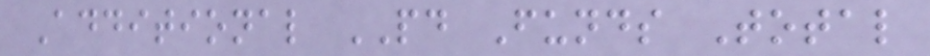Additional PD Funds Total
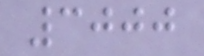3000
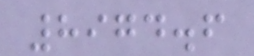8974.6
